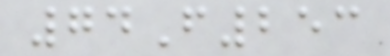74F253
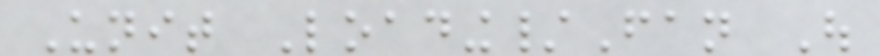Unit Loading/Fan Out
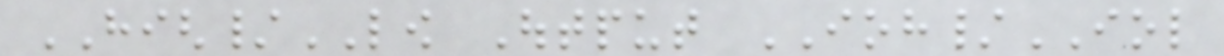HIGH/LOW Output IOH/IOL
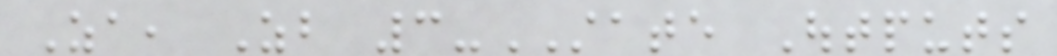Za, Zb 3-STATE Outputs
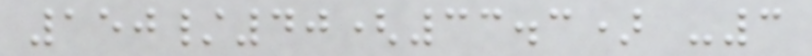150/40(33.3) -3
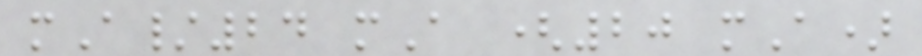mA/24 mA (20 mA)
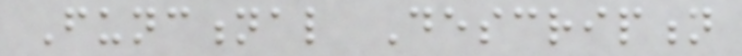Functional Description
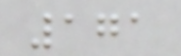171
